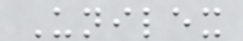Unilex
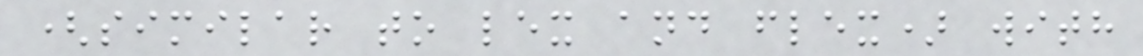(similar to lex and flex) with
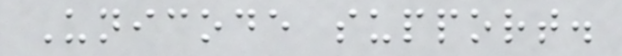Unicode support.
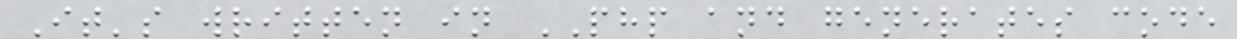It's written in PHP and generates code
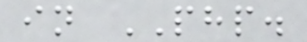in PHP.
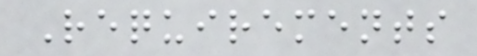Requirements
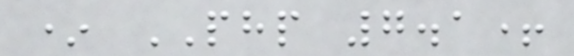* PHP 7.1+
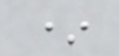*
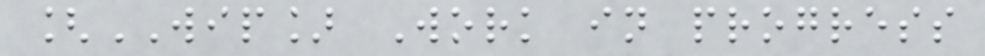[WIP] Work in progress
